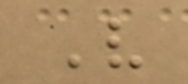V
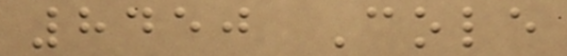8450 Cole
